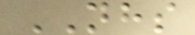NHS
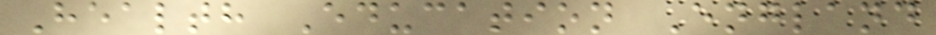Health Education England
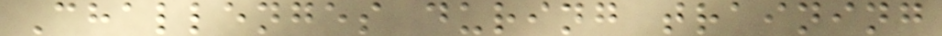Challenges during training
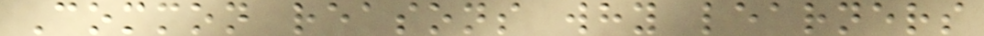Common reasons why learners
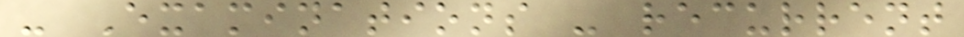- Examinations - recurrent
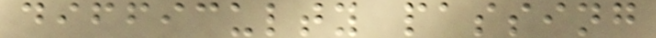difficulty passing
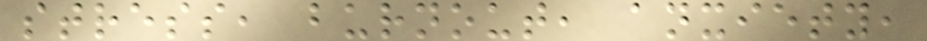stress, burnout, anxiety,
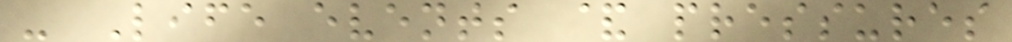- Life events & pressures
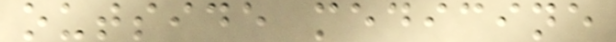outside medicine
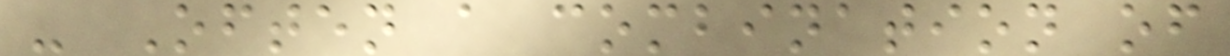- Often a combination of
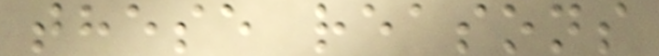these reasons
